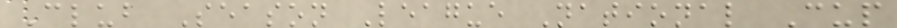Club Season League National Cup
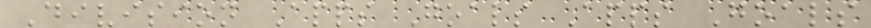Division Apps Goals Apps Goals
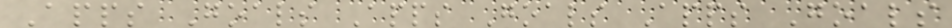Apps Goals Apps Goals Apps Goals
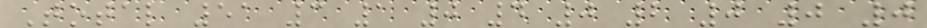Total 51 3 1 0 4 0 2 0 0 0
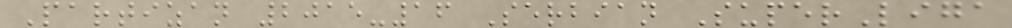Partizan 2015-16 Serbian SuperLiga
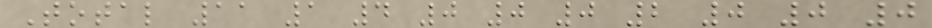Total 11 1 4 0 0 0 2 0 0 0
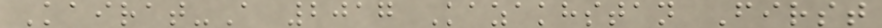Kairat-A 2017 Kazakhstan First
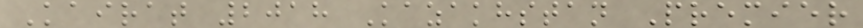Kairat 2018 Kazakhstan Premier
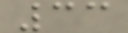33
